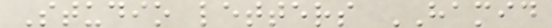Studio letters HAMID
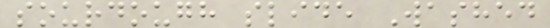sourdough slide Washed
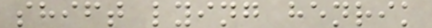shift lying henrik
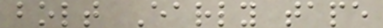bolt Early tape
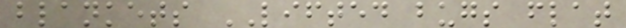blankets LIFTED bugs flat
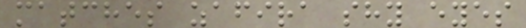matches zafira shy eyes
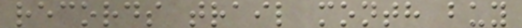records trail month buy
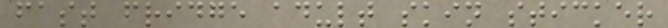fast fridge adult skin sticker
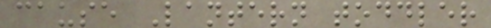cause Lantern toddler
